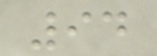94
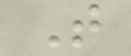T
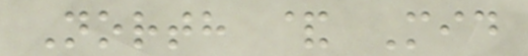North & Mid
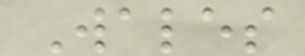Wales
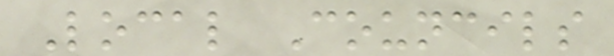Local Councils
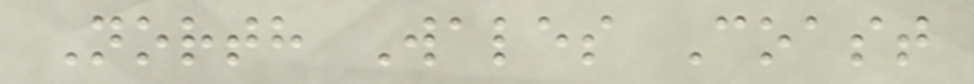North Wales Coast
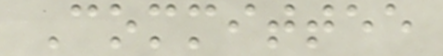Committee
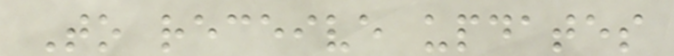To receive updates
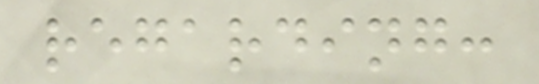regarding:
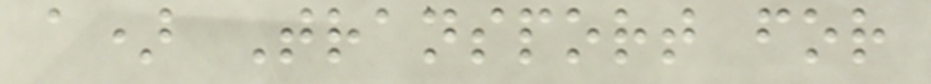a) Transport for
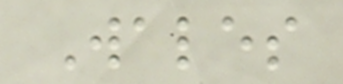Wales
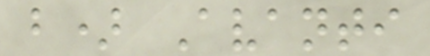b) Avanti
